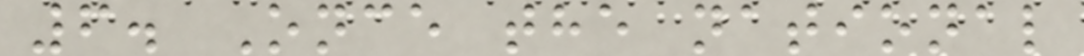6. Once the national
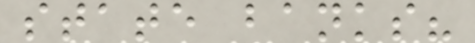state banks?
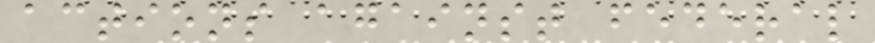actions against federal
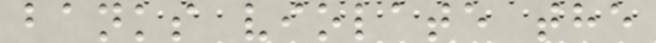banks violate the
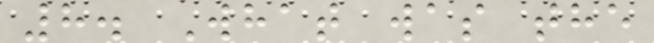8. What was the
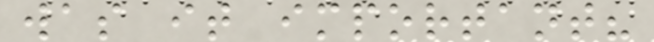was it important?
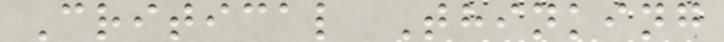Critical Thinking
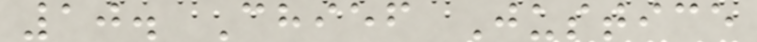10. Chief Justice
